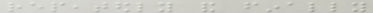repeatedly and finally
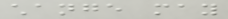change may
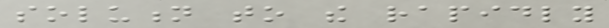solution to the rapidly
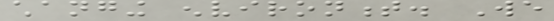changing environment. We
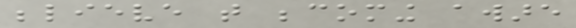believe that becoming aware
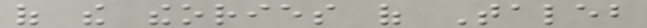of the theories of Taleb
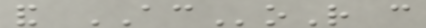and ACoR can
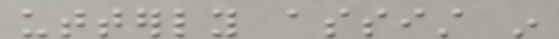utterly assist in
